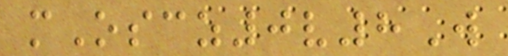mOscz0v8W
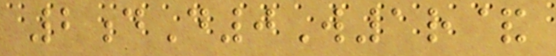2dD0W1r&
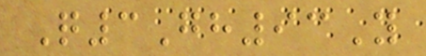Q3Gh93Y
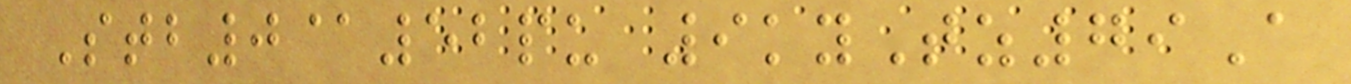Stb0@52pu 9kyTz79A
